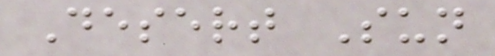Desert Sun
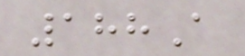188A
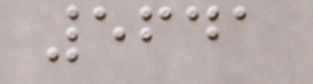5641
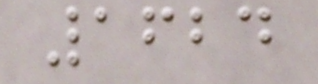1624
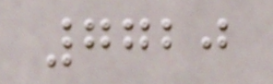7720
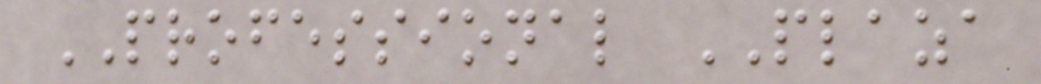PROFESSIONAL PLAZA
